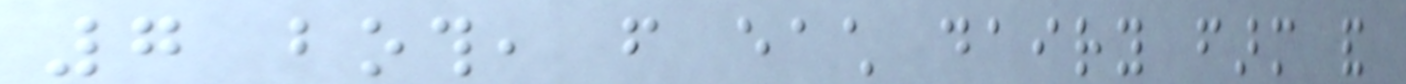7 both, from each dairy farm and
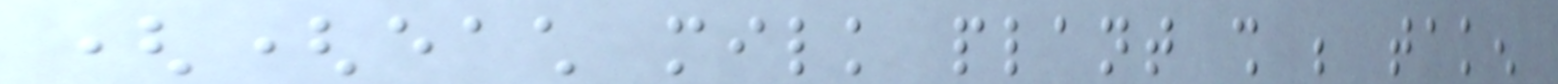((each milk plant shall be taken
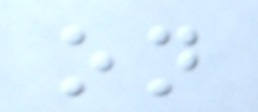on
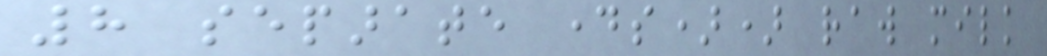8 separate days)) raw milk
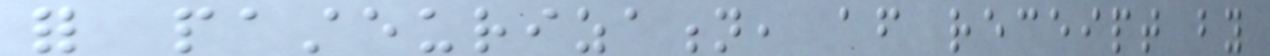for pasteurization, after receipt by
